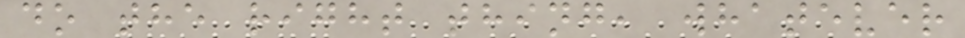do the right thing, whatever
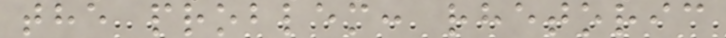the problem: rhetoric
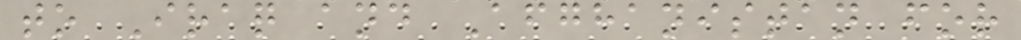to Iraq and Afghanistan for
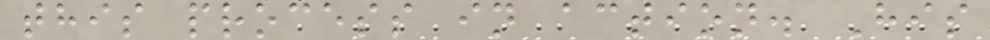this process in action. His
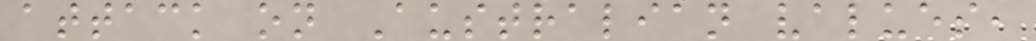attack on Australian values,
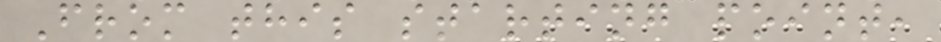From this starting point,
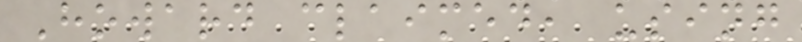Howard claimed, using
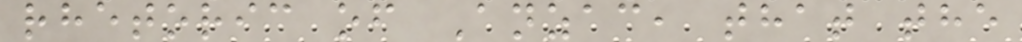rhetoric of Anzac, that the
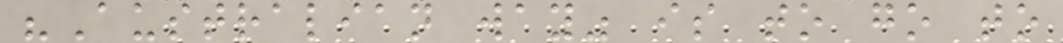"Australian way" is to go to
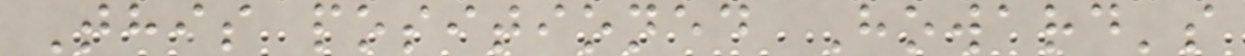This positioned Howard's
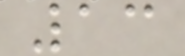13
